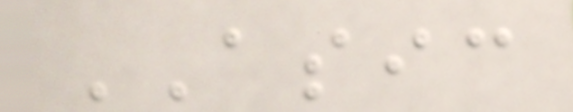ASIC
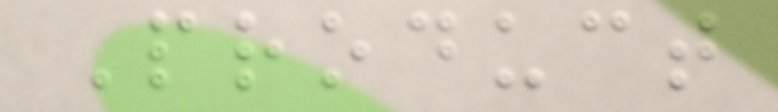Product
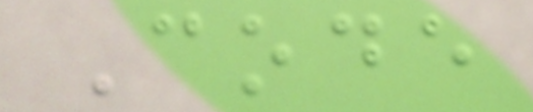Code
